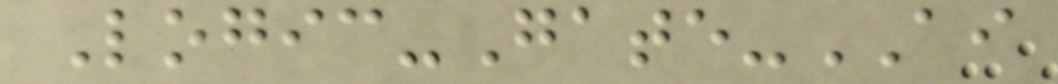Logic-Gate-AI
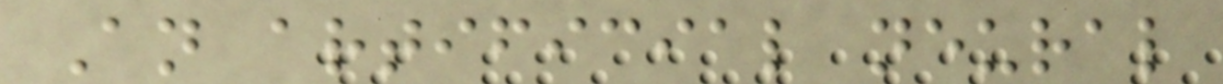An artificial neural
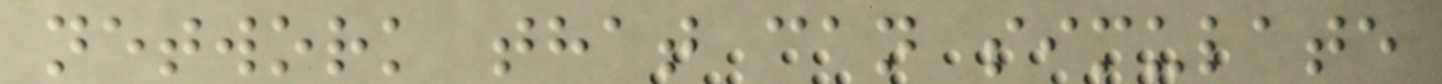network that can simulate
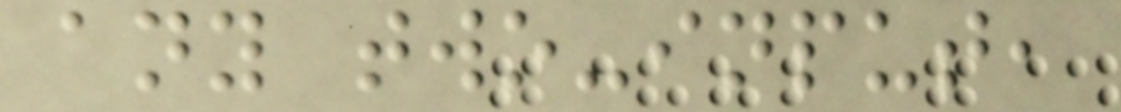any two-input,
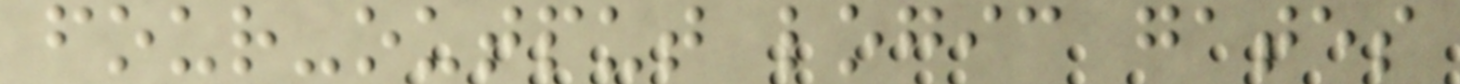four-output logic gates
